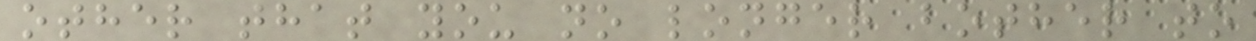other that you no longer bother to
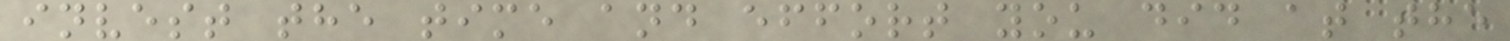invest the time and effort you did at the
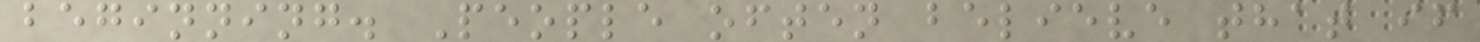beginning. People often believe that if
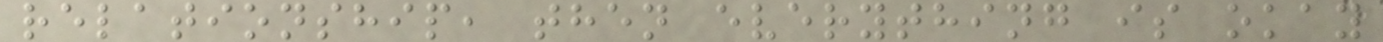relationship, then everything is okay
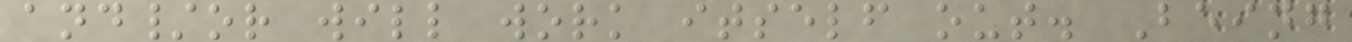and/or will work itself out. Being
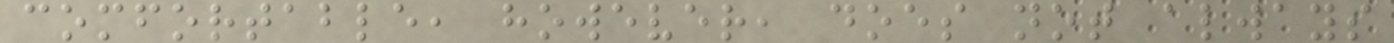comfortable, however, does not always
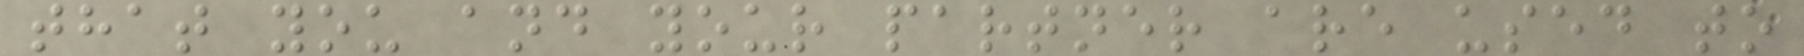that you and your partner are used to
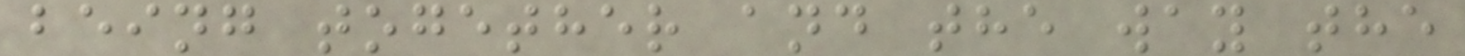being together and the way the
